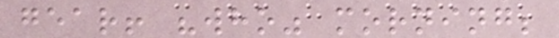gear! "who" morning;
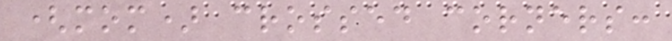(mom) crossed corners:
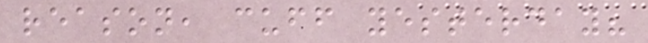reason, cuff yesterday?
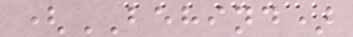(BEHIND)
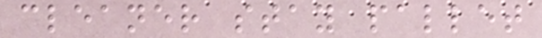cleaner stay pallet
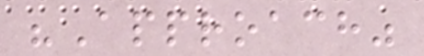"Approach"
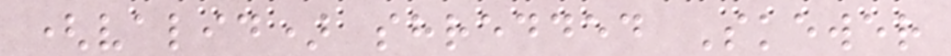(valid) shredded Skewer
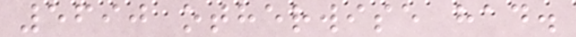5690 otherwise had.
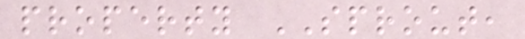property SPROUT,
